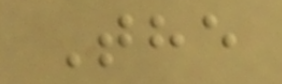The
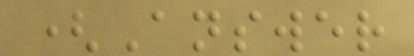(Answer
